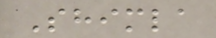Shimla
